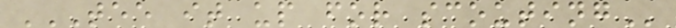TEE IT UP FOR SCOUTING
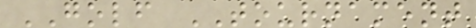GOLF TOURNAMENT
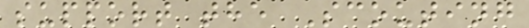support the Scouting
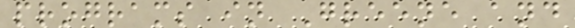programs in Greene and
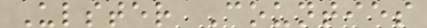Ulster Counties
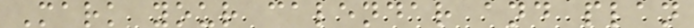Mark your calendar and plan
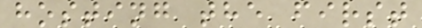hosting the first
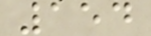154
